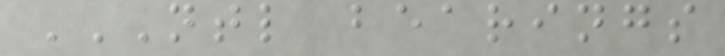NTL BEARINGS
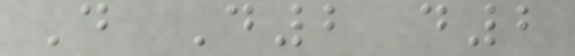D D2 d2
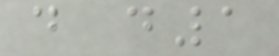d d1
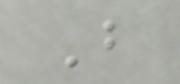B
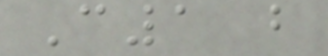C1 b
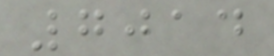7014
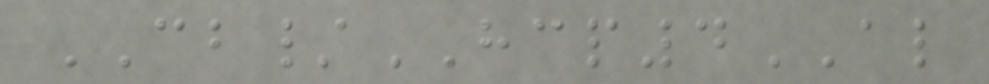CB/HCP4AL
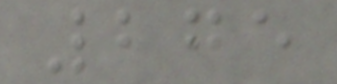275
